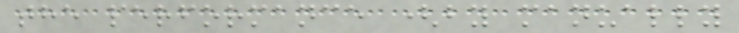the performance (by manually
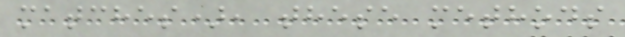matches), these methods
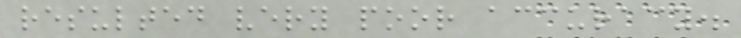resulted very poor accuracy.
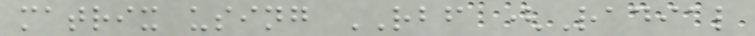matrix using RBF (Radial
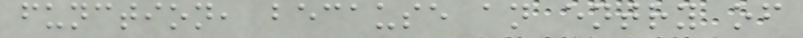function, because an entry of
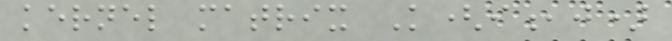kernel matrix K(i,j)
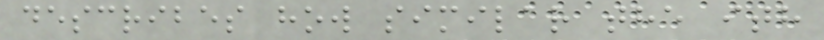describes how similar the ith
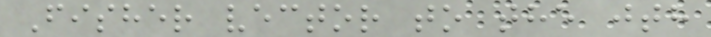Fisher vector to the jth
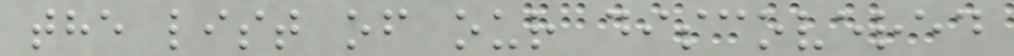the list of our discovered
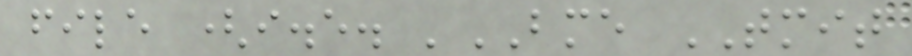file (i.e. 'BME TMIT
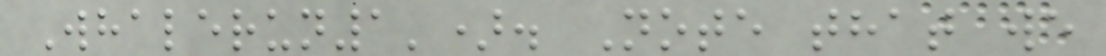Whalerun1'). Note that we
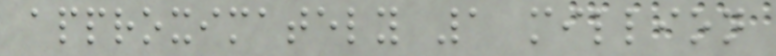approximately 1 million
